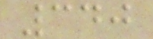340
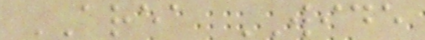AREA WIDE
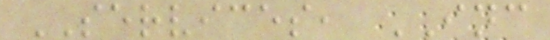SERVICES, INC
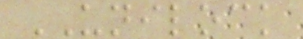UNILOCK
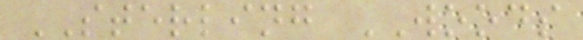STERLING WOODS
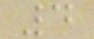4
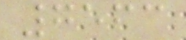7563
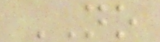NO
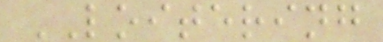LOITERING
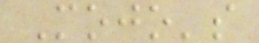Mojo's
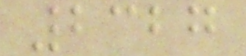2327
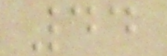44
